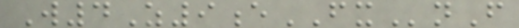W4Z9eFXnF
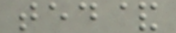ted&
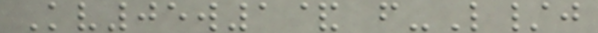Kv05w1& f-L/j
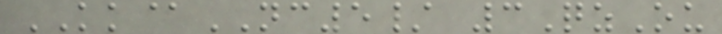KK@NC5/ 3QzOu
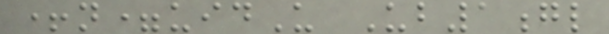+n=uidU Ub1gl
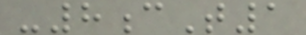-8cT1
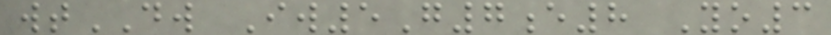wtDW Iw5G7e8 Yo3
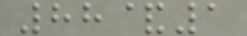88&1
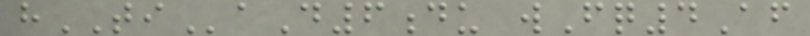hTIaD6du wFq4Af
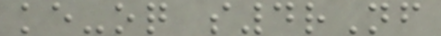ke-oq s4rNf
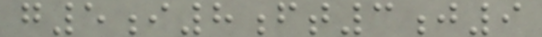g5i8ft3j9
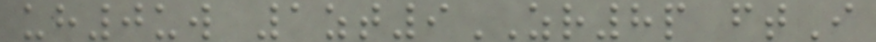uh0uw 1zt9ZR8p ftI
